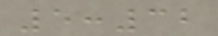5:32
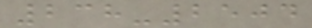238-2504
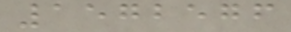1572576
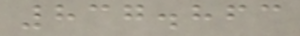837.863
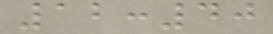12:40
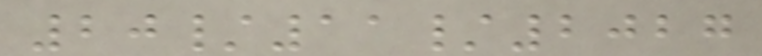20/11/2027
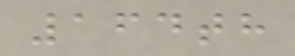164th
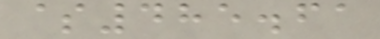$485.61
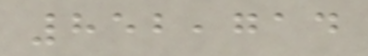852,714
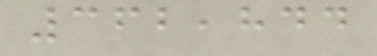362,844
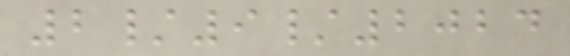2/9/2024
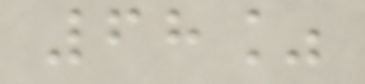68%
